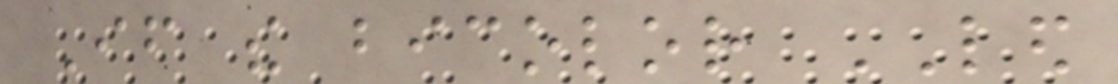If the bicolor LED
